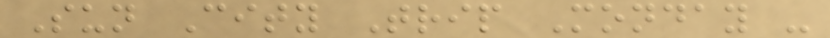Sun City Trip Monday -
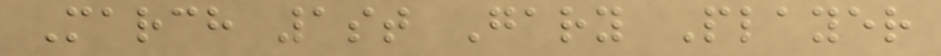March 1st Gary Player
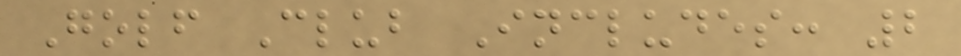Golf Club Includes: 2
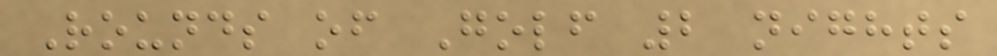Rounds of Golf 2 nights
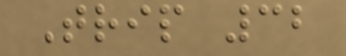Trip 32
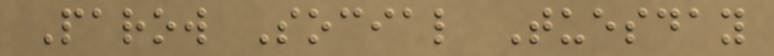Parow Social Tuesday
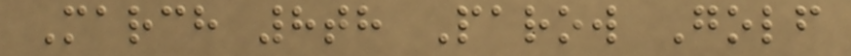March 8th Parow Golf
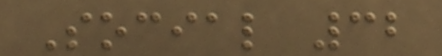Social 32
